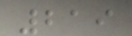219
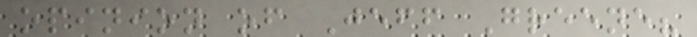opinion of Jeff Greene?
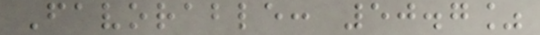Favorable: 50.7%
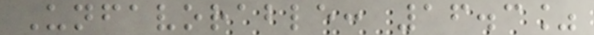Unfavorable: 16.3%
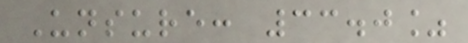Unsure: 33.0%
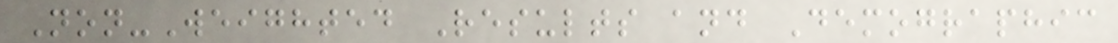Non-Weighted Results and Demographic
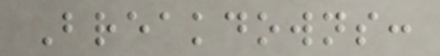Breakdowns:
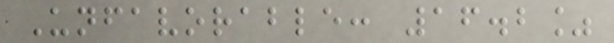Unfavorable: 16.2%
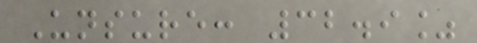Unsure: 32.9%
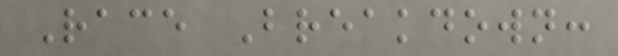Race Breakdown:
